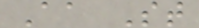Aa St
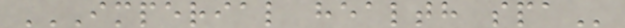IMPERIAL HEALTH SPA
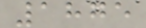1875
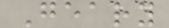Geary
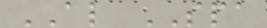AL SPA
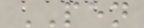PEN
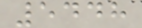5448
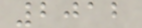2012
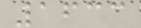1633
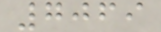7069
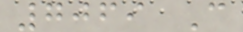7069 C
